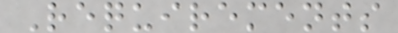Requirements
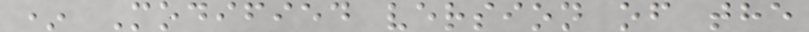* Modified version of the
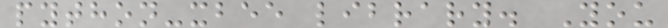python-xbee library. You
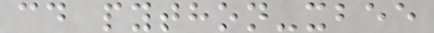cd python-xbee
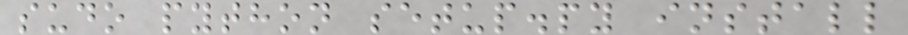sudo python setup.py install
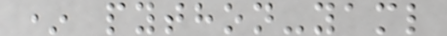* python-yaml
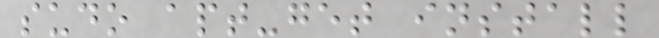sudo apt-get install
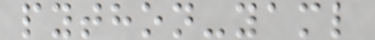python-yaml
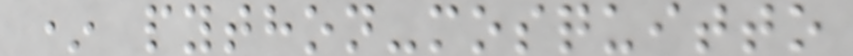* python-mosquitto
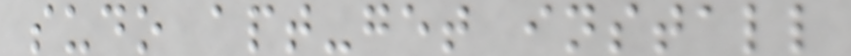sudo apt-get install
